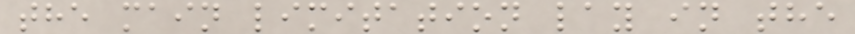the main limitation lay in the
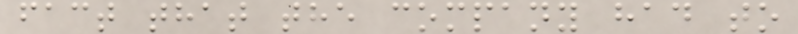fact that the company had to
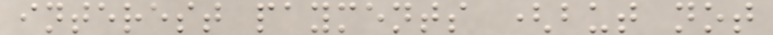interest payments (but not
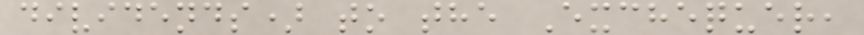dividends) to the Exchequer,
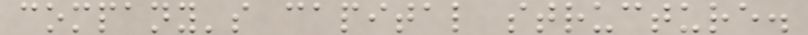company's capital structure.
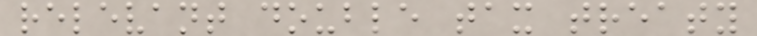relevant double tax treaty
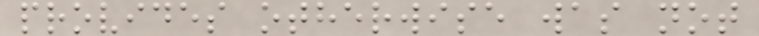provides otherwise was not
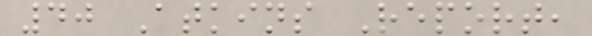40 Atkins Report,
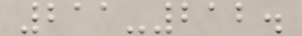211-212.
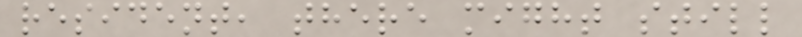resident, there might still
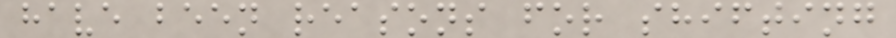have been reasons for shifting
